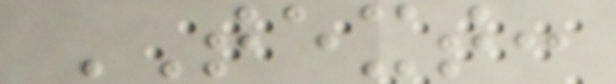TEXT:
